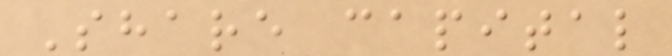Share capital
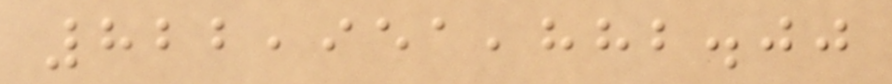822,951,882.00
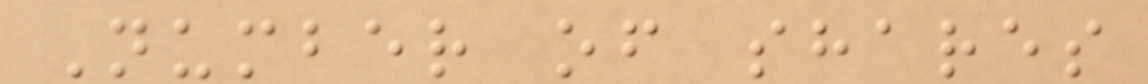Number of shares
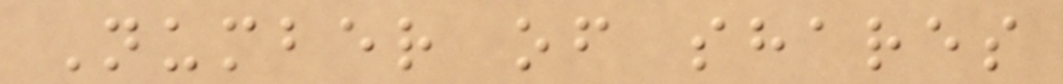Number of shares
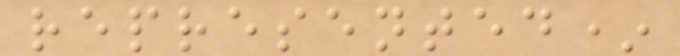represented*
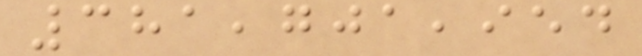381,701,954
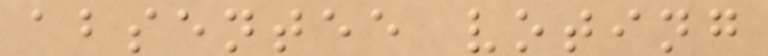absentee voting
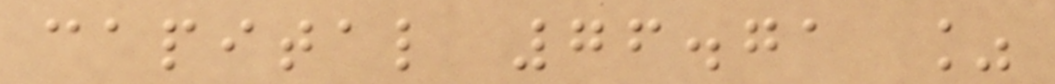capital 76.71 %
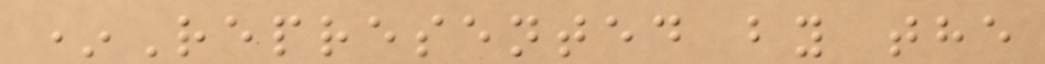*Represented by the
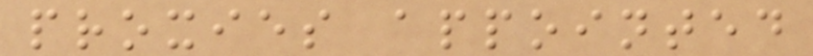proxies appointed
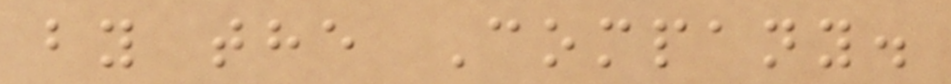by the Company.
